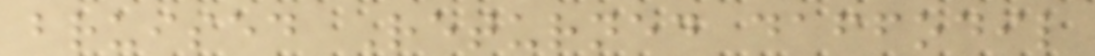bruised Returned daffodil
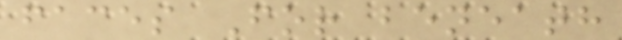faces For beneath
